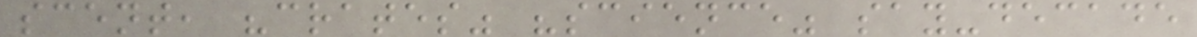scent, "crates" "science" say-decade
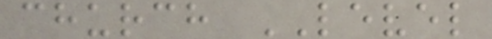church LEVEL
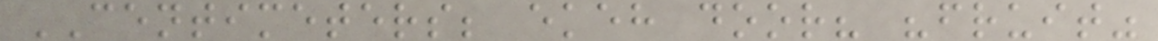CENTIMETERS; ekeh door? "fruit"
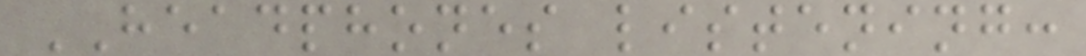HEADPHONES listening:
